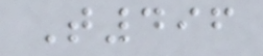T496
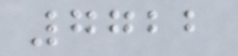7722
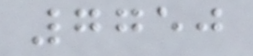7750
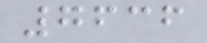7636
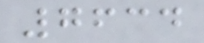7634
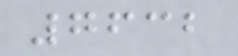7632
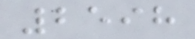2598
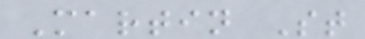Martin St
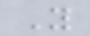Y
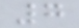7
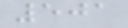501
